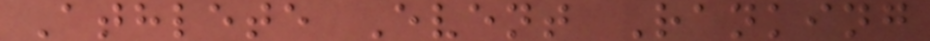Athlete Event Ranking
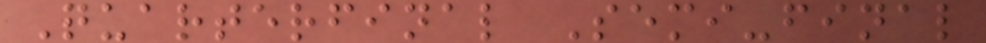Quarterfinal Semi-final
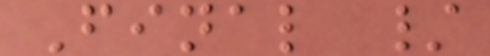Final /
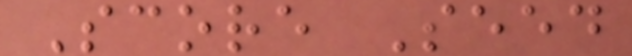Score Seed
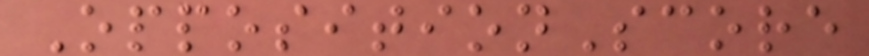OppositionScore
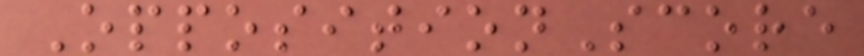OppositionScore
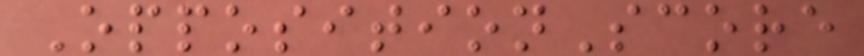OppositionScore
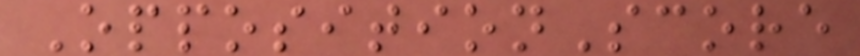OppositionScore
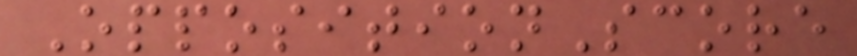OppositionScore
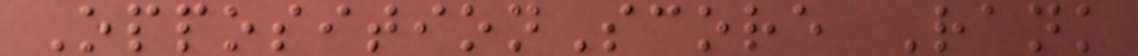OppositionScore Rank
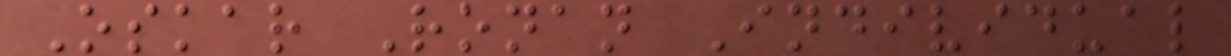Oskar Ronan Individual
